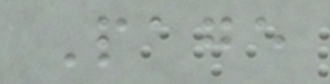Page
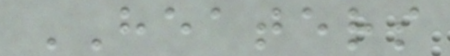HEATERS
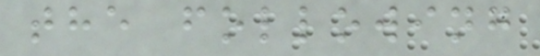the following
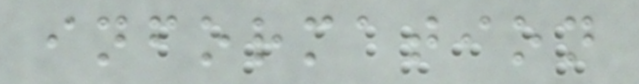information
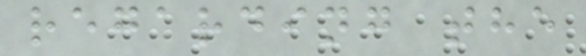regarding the
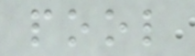pool
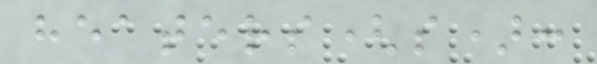heaters(s):
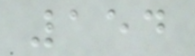154
